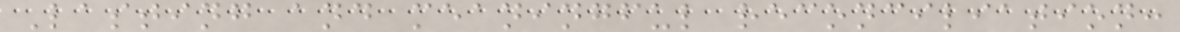Lasting and meaningful reconciliation:
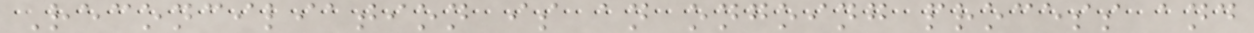Reconciliation is an ongoing process and
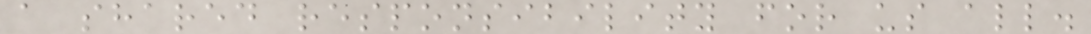a shared responsibility for us all.
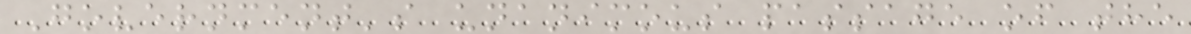Government's unanimous passage of the
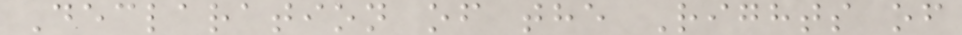Declaration of the Rights of
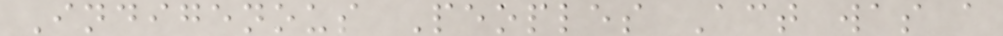Indigenous Peoples Act was a
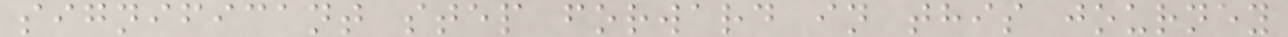significant step forward in this journey
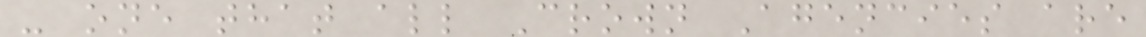- one that all Crown Agencies are
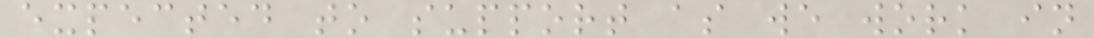expected to support as we work in
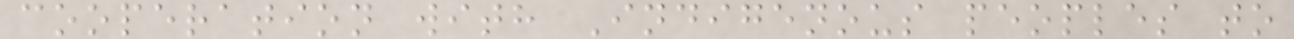cooperation with Indigenous peoples to
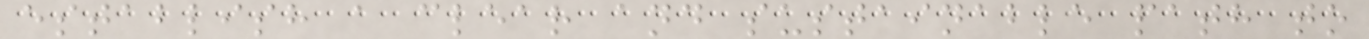establish a clear and sustainable path to
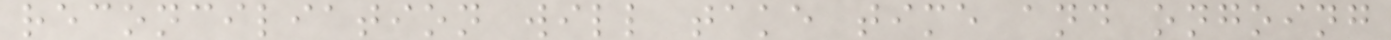reconciliation will take time and ongoing
